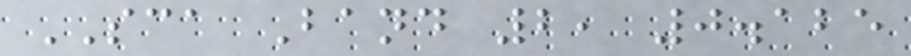SCA Band 2, 0.125
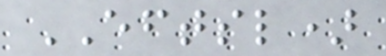EFTSL)
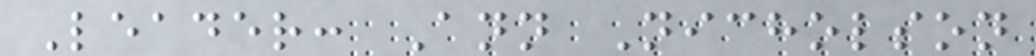Leader: Ann Nicholson
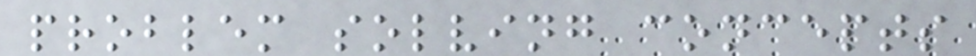problem solving concepts
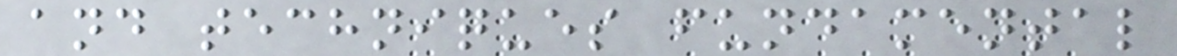and techniques fundamental
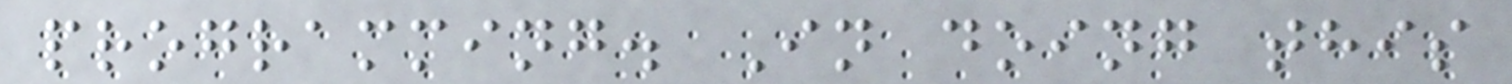programming. In doing this
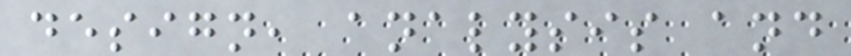design, analysis and
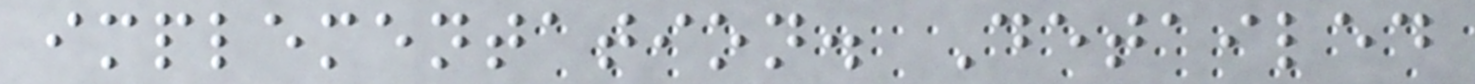implementation. Detailed
